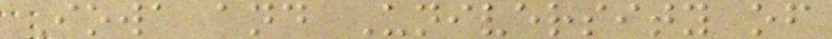Iowa and University of
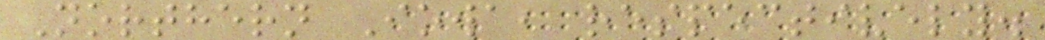Northern Iowa, respectively.
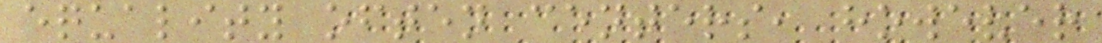equality often centers, however
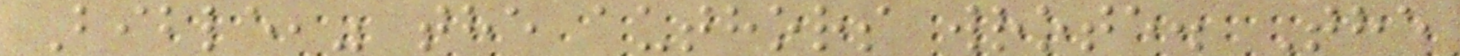Bible," the authors wrote. The
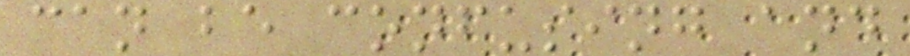can be confusing and
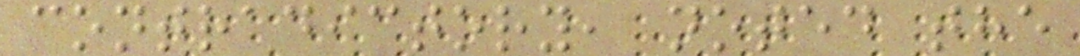contradictory, noted the
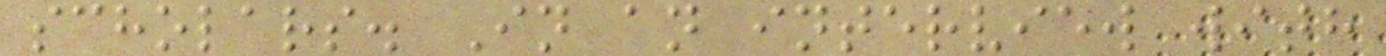scholars. In an interview with
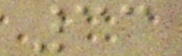33
